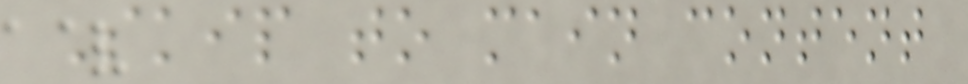Skip to main content
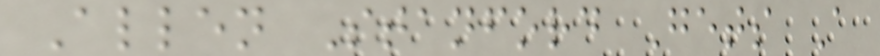Allen Stanford Gets A
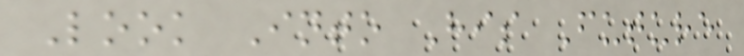Look Into His Future
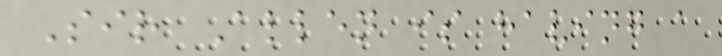Sir Allen is having a
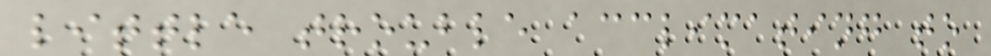little trouble acclimating to
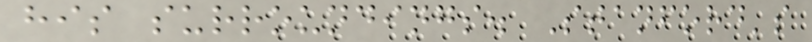his surroundings. Stanford's
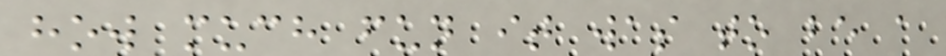how much fun it was to be a
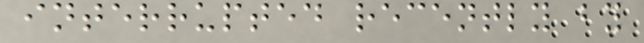interrupted recently by
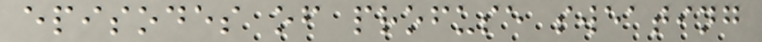episodes of profuse sweating
